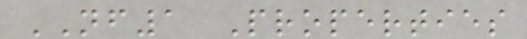NF1 Properties
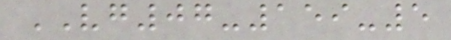VG07-159-5
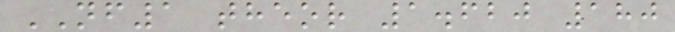NF1 theor 1.620 180
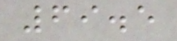69.5
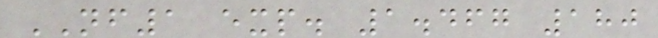NF1 exp. 1.467 180
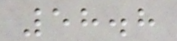58.8
